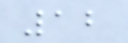12
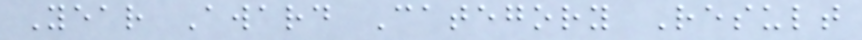Year Award Category Result
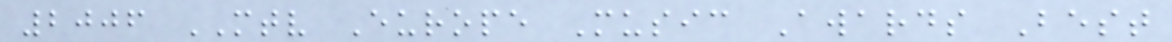2006 MTV Europe Music Awards Best
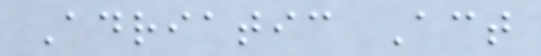Adriatic Act
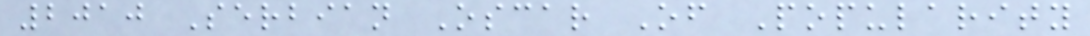2010 Serbian Oscar Of Popularity
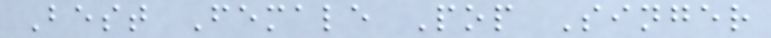Best Female Pop Singer
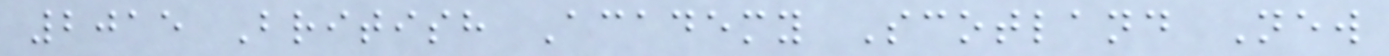2015 British Academy Scotland New
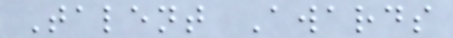Talent Awards
